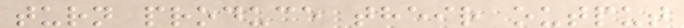turn produce their output
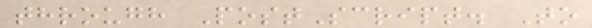through PostScript. To
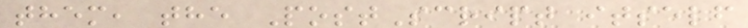them, the PostScript itself
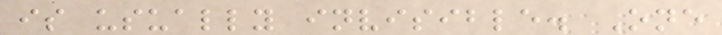is usually invisible. One
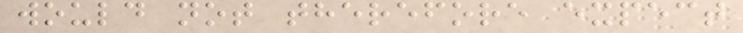would not therefore expect
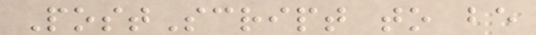PostScript to be
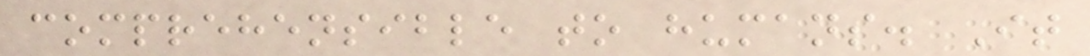comprehensible to humans. It
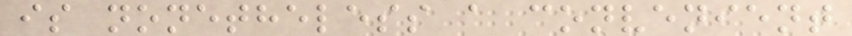is nonetheless a convenient
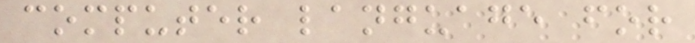computer language for
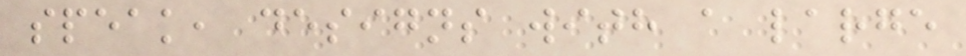speak, designs with a large
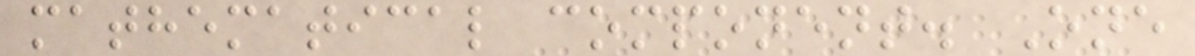mathematical component. One
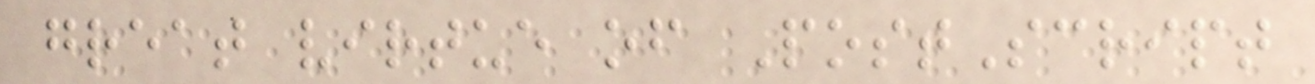great virtue of PostScript
